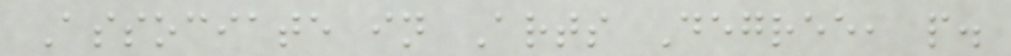Associate in Arts Degree, p.
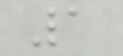1
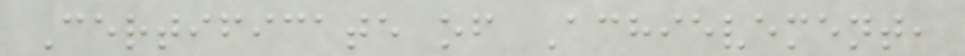Certificate of Achievement,
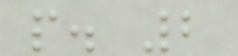p. 2
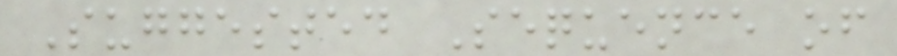Suggested Sequence of
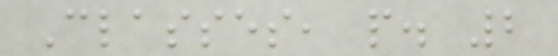Classes, p. 2
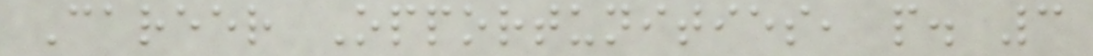Career Opportunities, p. 3
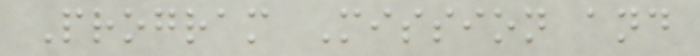Program Mission and
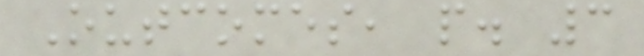Outcomes, p. 3
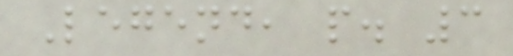Legend, p. 3
